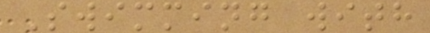Swimming with
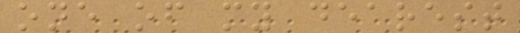one of my dearest
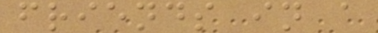friends in a
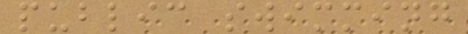public swimming
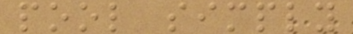pool simply
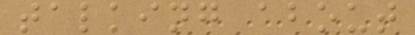talking about
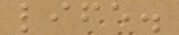life.
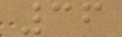36
